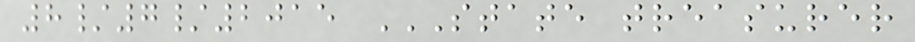8/7/2015 STATE TREASURER
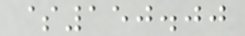$150.00
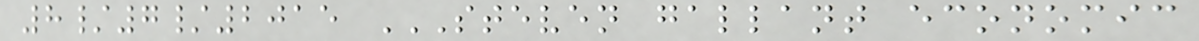8/7/2015 STEVEN GALLANT ECONOMIC
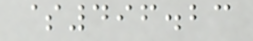$496.23
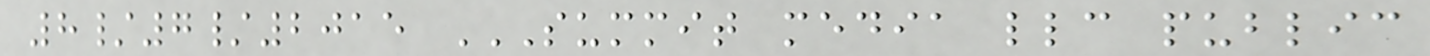8/7/2015 SUMMIT MEDIA LLC PUBLIC
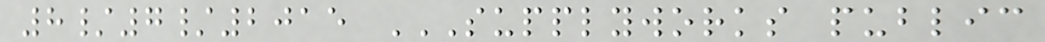8/7/2015 SUPPLYWORKS PUBLIC
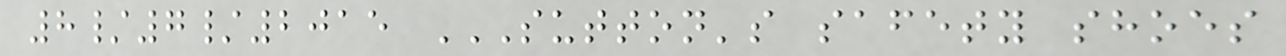8/7/2015 SUTTON'S SAFETY SHOES
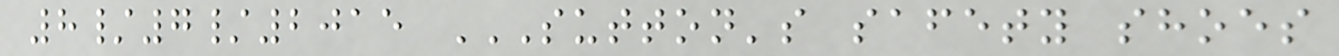8/7/2015 SUTTON'S SAFETY SHOES
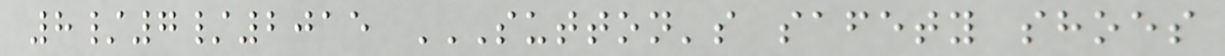8/7/2015 SUTTON'S SAFETY SHOES
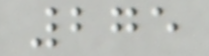275
